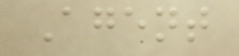Agent
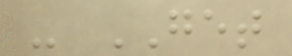- GET
